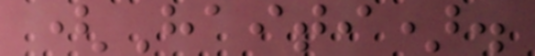(Haiti).
